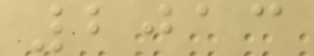2013
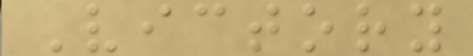Victory
